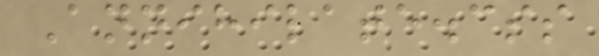Annihilate.css
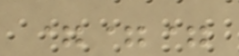===
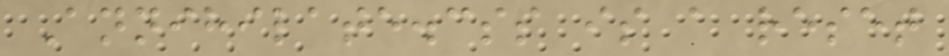Annihilate.css is a reset
